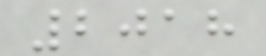2018
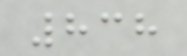838
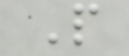P
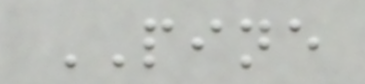PINE
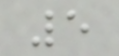5
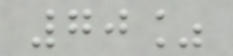70%
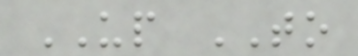UP TO
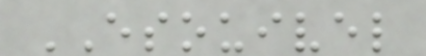ESOUIVEL
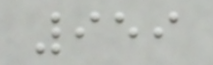959
